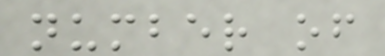number of
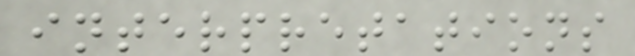interpretations
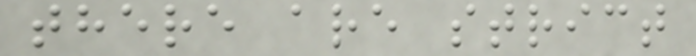there are strict
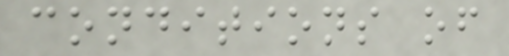conditions of
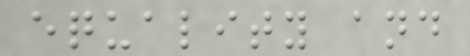equality and
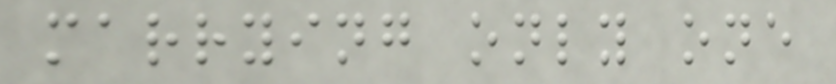marrying only one
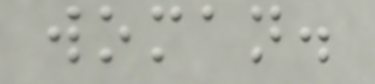woman.
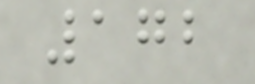172
